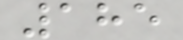185
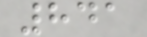841
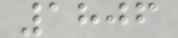1806
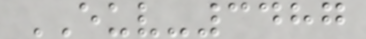EUV-3487
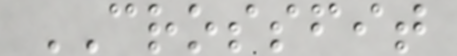CROSSFIT
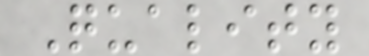Quality
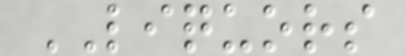LIQUORS
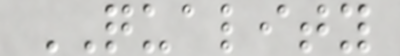QUALITY
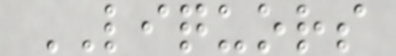LIQUORS
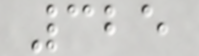325
